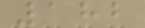182
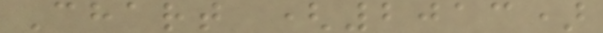Chart (2013)
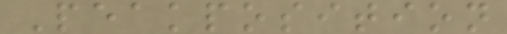Peakposition
